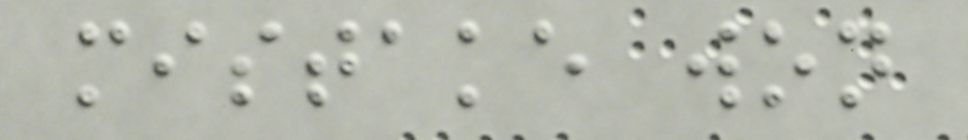mistake won
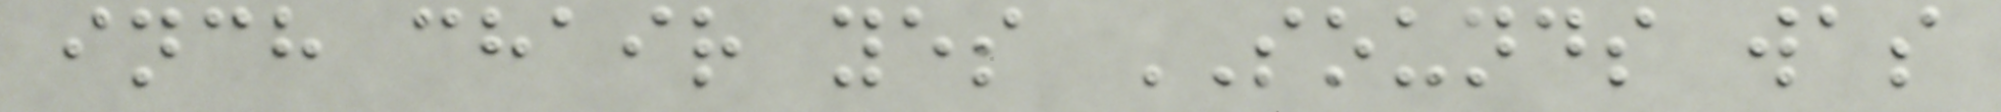inch chair yes SOUNDS was
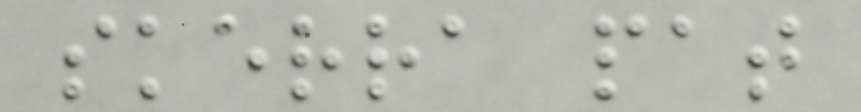skerra pat
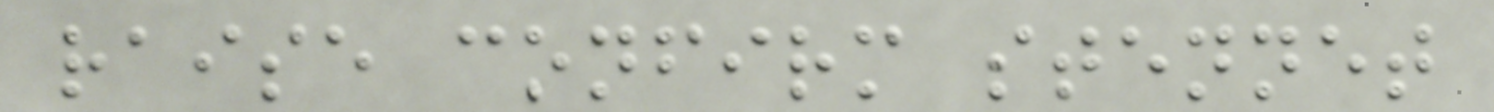raise confirm stennet
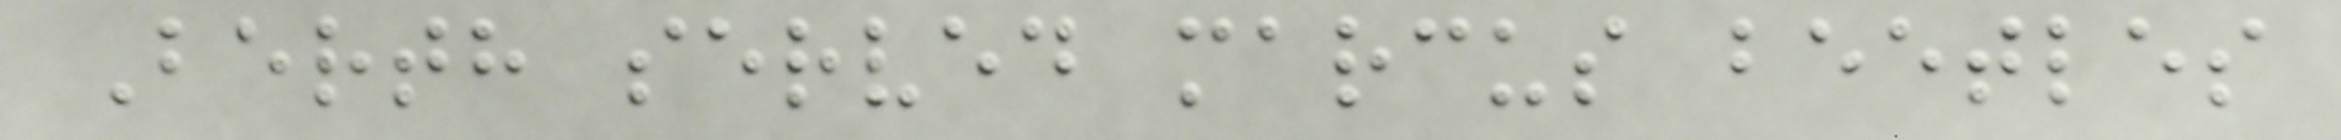Berth served marcus beetles
